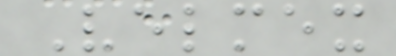Velmex
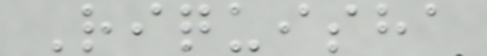Riquisha
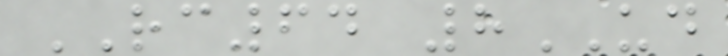RC64 8UD
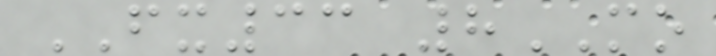FX33 8MO
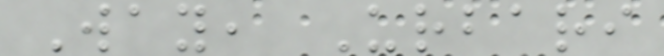Way, Urbari
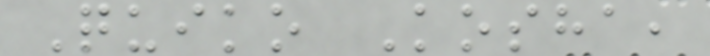Quiko Kosha,
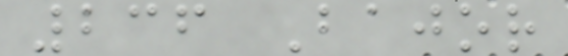236 Bajor
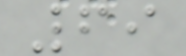69
